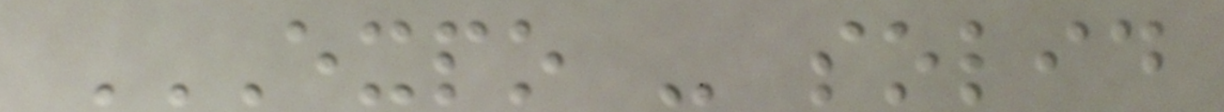EXPO - SOLID
